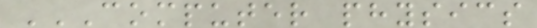COMPUTER PHYSICS
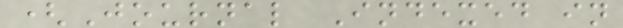(Journal Indexed in
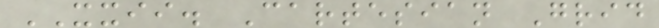XXII. Cartesian Grid
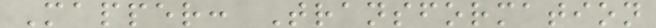Mapper: Transformation
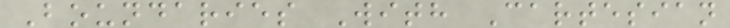Boundaries With Cartesian
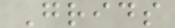Grids
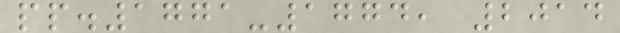pp.1771-1774, 2014
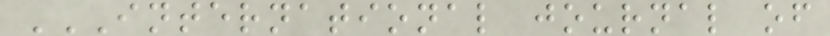INTERNATIONAL JOURNAL OF
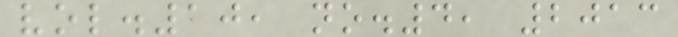vol.10, no.4, 2013
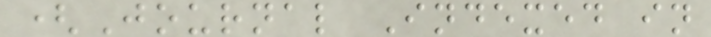(Journal Indexed in
